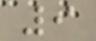9
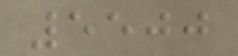5500
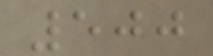500
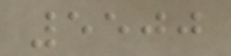5500
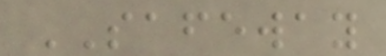SAFEWAY
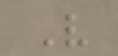V
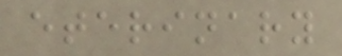eterinary
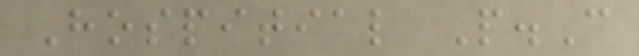Hospitial P.C
